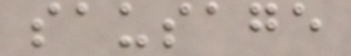sausage
